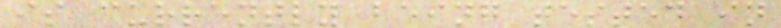is currently being tested in
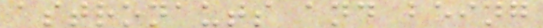astronauts and being
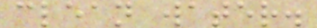clean water.
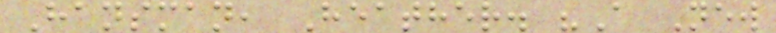Hansman, Heather. "A New
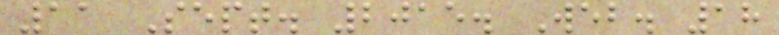11 Sept. 2015. Web. 18
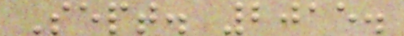Sept. 2015.
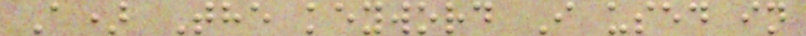A) The keyword I used in
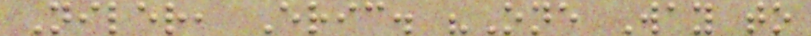Niler, Eric. "One Way to
